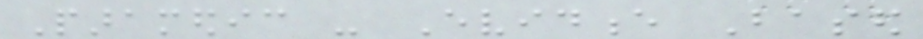Paramedic - Evidence Based
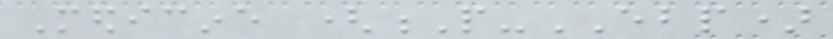Medicine (P-EBP)
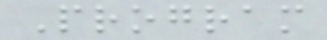Program
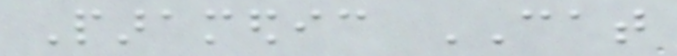Paramedic CAT
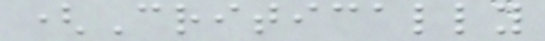(Critically
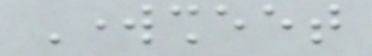Worksheet
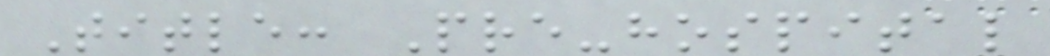Title: Pre-hospital
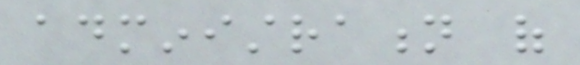administration of
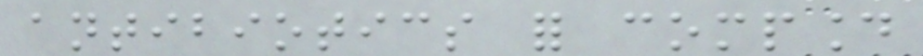antibiotics for compound
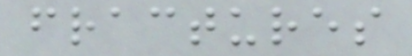fractures
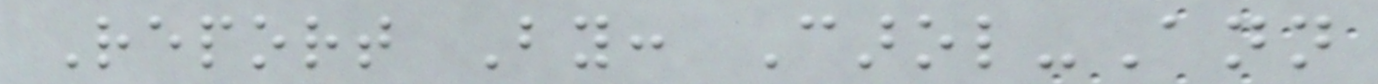Report By: Carol-Ann
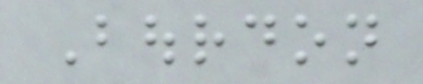Bourdon
